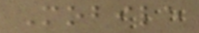Mobile
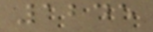1245
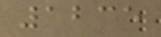1235
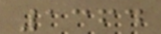1364
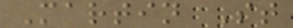Martin St
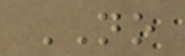NO
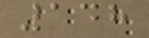148
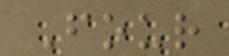Four
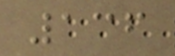136
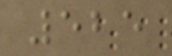525
